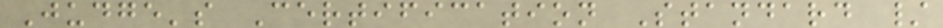Judge's Certification Standard /
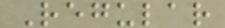Regular
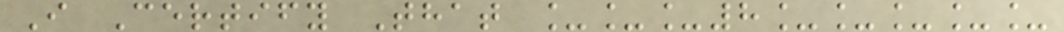I Certify That ___8_____
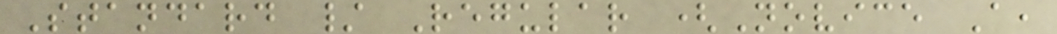Standard / Regular (Novice A,
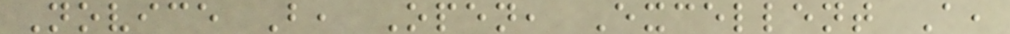Novice B, Open, Excellent A,
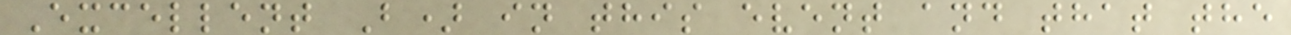Excellent B) in this event and that the
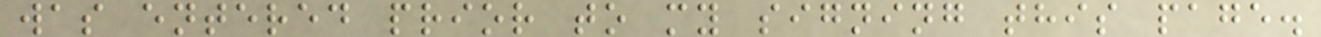was entered prior to my signing this page.
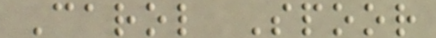Carol Spoor
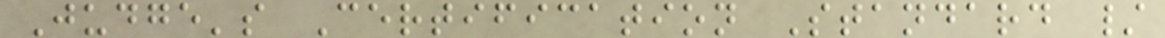Judge's Certification Standard /
